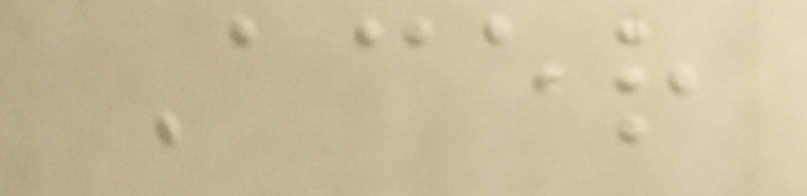Acer
